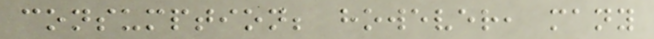consumption; however, many
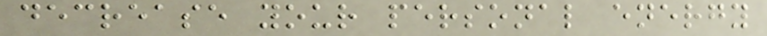decrease your personal energy
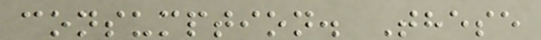consumption. These
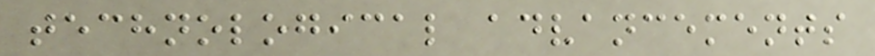technological advancements
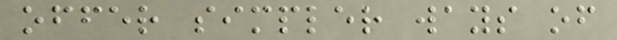offer simpler ways of
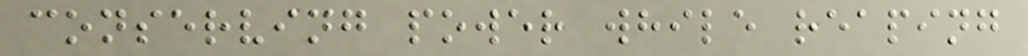conserving power while reaping
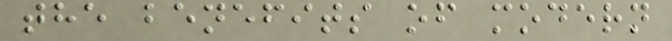the benefits of modern
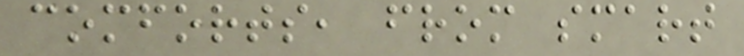comforts, from smart
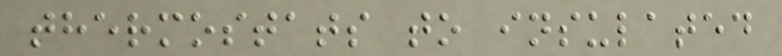thermostats to insulated
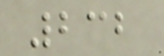232
